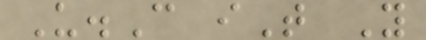U.C iT Y
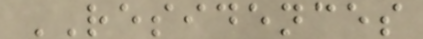RESIDENCES
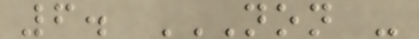6. NON -
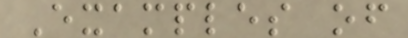Examples of
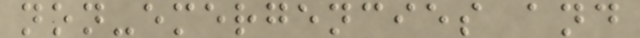non-emergencies and
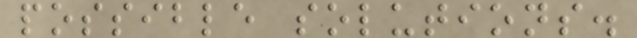possible solutions.
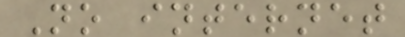No internet
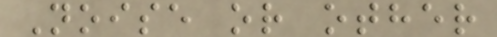Noise or other
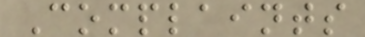Complaints
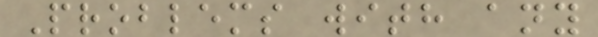Problems with any
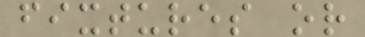fixtures or
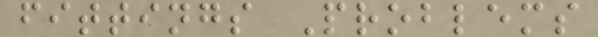fittings Problems
